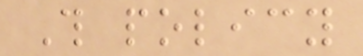This policy
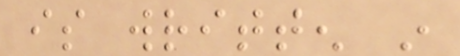is written in
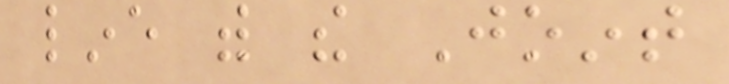line with the Joint
